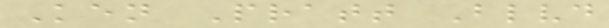Ken Pratt Blvd
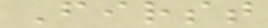First
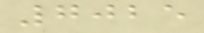7025
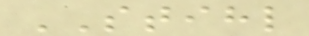STIHL
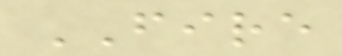FIRE
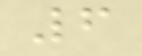6
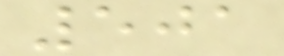501
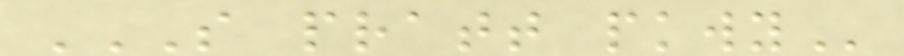S PRATT PKWY
